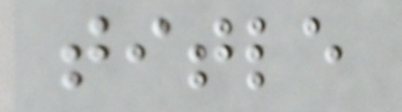title
